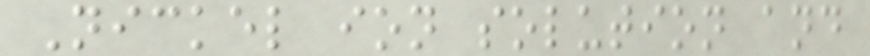Nickel ion solution and
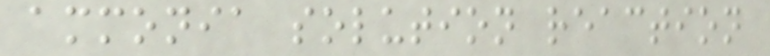ammonia solution reaction
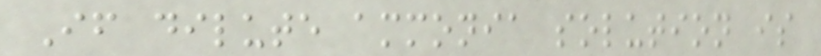If dilute ammonia solution is
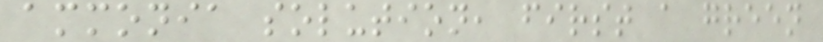ammonia solution, first a green
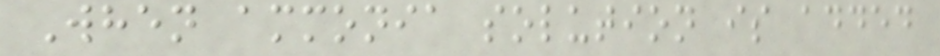When ammonia solution is added
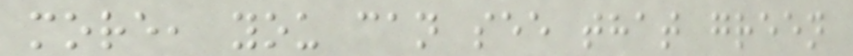more, you can see that green
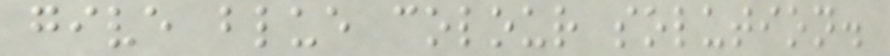give blue colour solution.
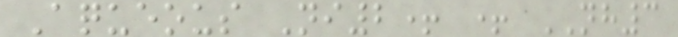Aqueous Ni2+ + NH3
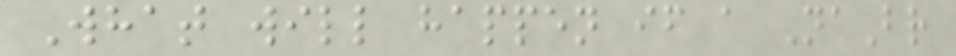What will happen if a NaBr
